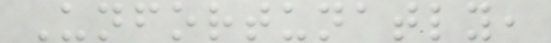Unfortunatly,
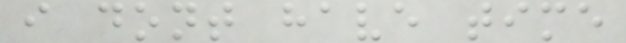i dont have time
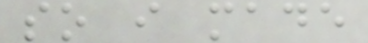so i made
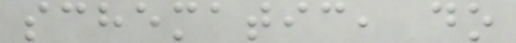schematic, do
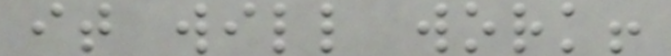it will work!
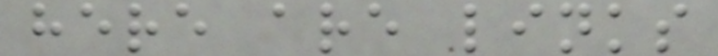here are links
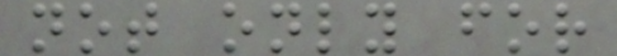not only for
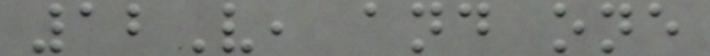12V, and one
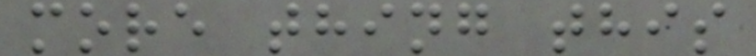more thing this
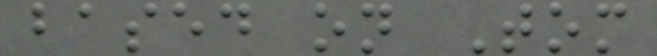based on Tom
